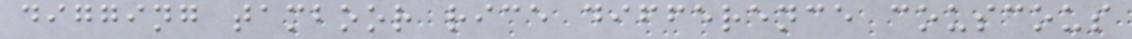digging tamboor rice difference couscous
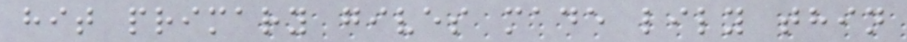hit primary gives made lily thin
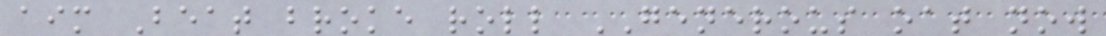aim Beat broke roll GENEROUS oat now
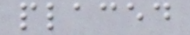placed
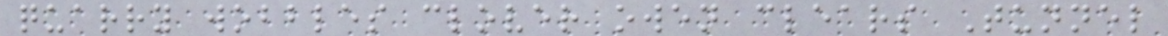quarry wobbles clover owen clears Tunnel
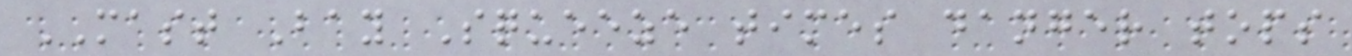MAST Bay Squeeze times danger tops
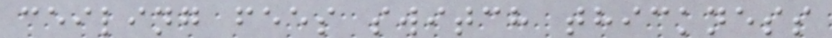ceiling fees switch thickness
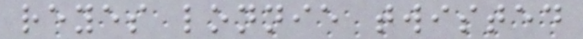reyes lonnie twisted
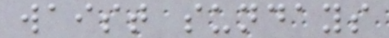waist sundays
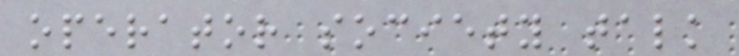operator society talk
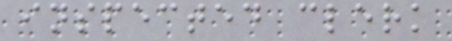inspected clerk
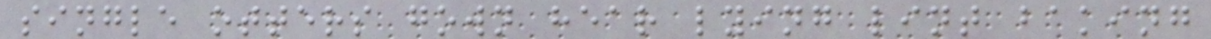single otters gown hear lying lint baking
